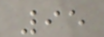95
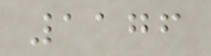1176
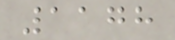1178
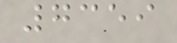7359
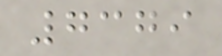7379
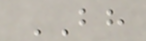BH
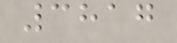3817
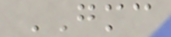GMC
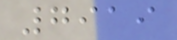7919
